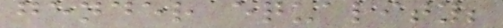gender equality;
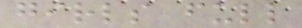girls full
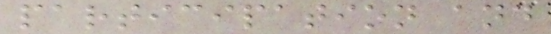participation and
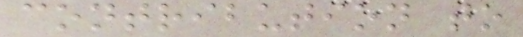contribution to
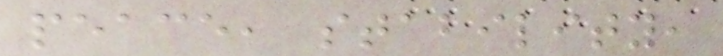peace, stability,
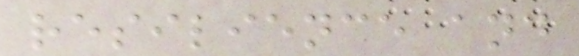resilience and
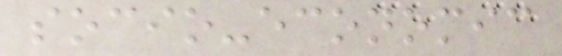socio-economic
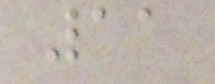11
